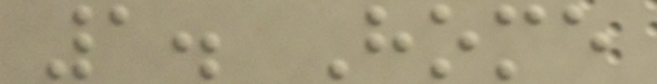1. Home
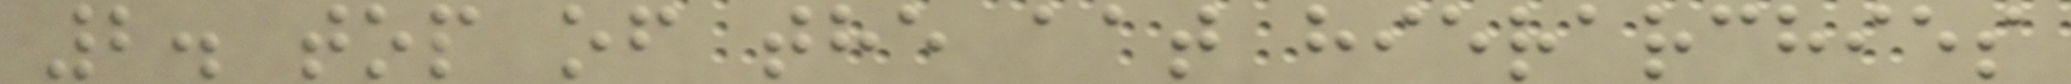2. top of the aat hierarchies
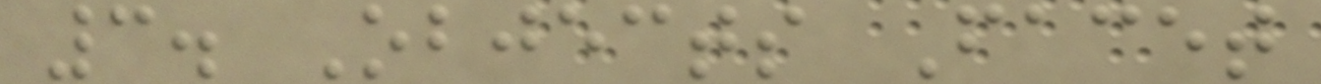3. Objects Facet
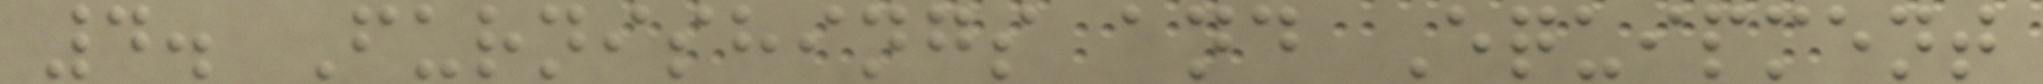4. Furnishings and Equipment
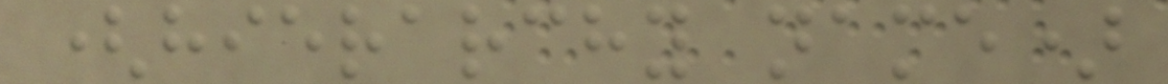(hierarchy name)
